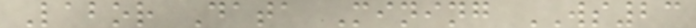Labor Data Mining WS23
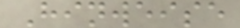Hinweise
